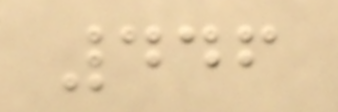446
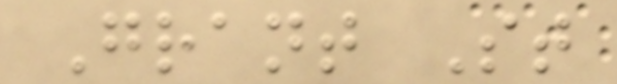Grant St
